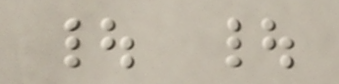| |
